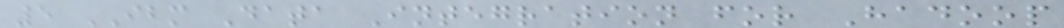5 IBM Data Integration for Hadoop
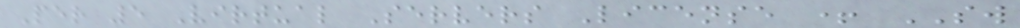Per 5 Virtual Servers License + SW
